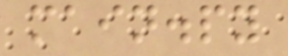main.py
